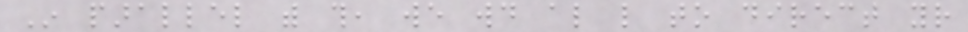In parallel with this, we would also like to direct your
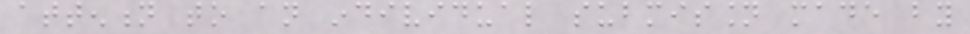attention to an individual submission made by
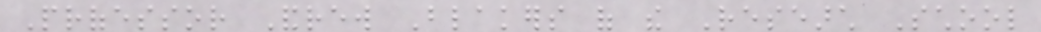Professor Andrew Blakers of the Research School
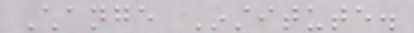Change Institute.
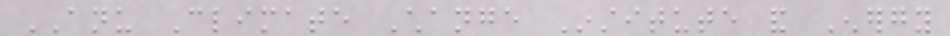ANU Climate Change Institute and Energy
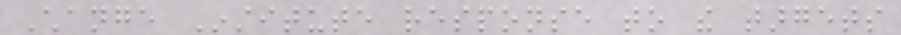Change Institute response to the targets
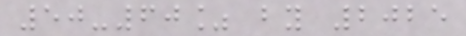50-60% by 2025
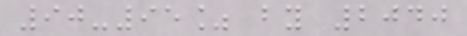90-95% by 2040
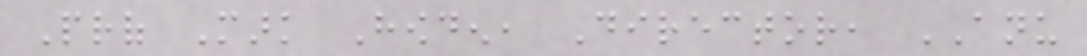Prof Mark Howden, Director, ANU
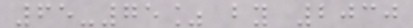65-75% by 2030
